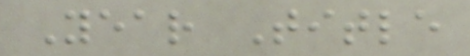Year Title
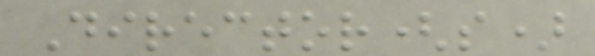Director(s)
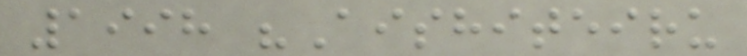1998 "Aishiteiru
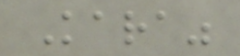Kara"
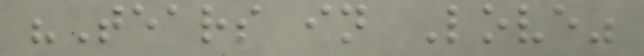"Tears in Love"
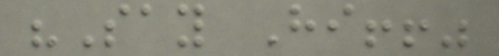"Say Hi!!"
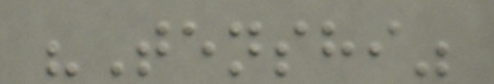"Tenshi"
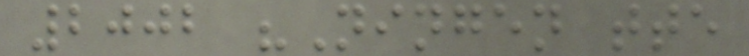2002 "Ningen tte
